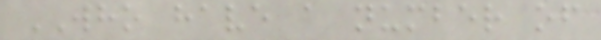WHO have a number of
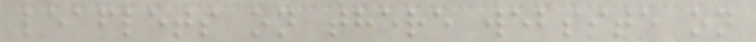leaflets on there website on
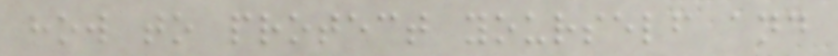how to protect yourself and
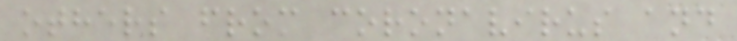others from coronavirus and
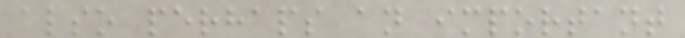also perhaps an important
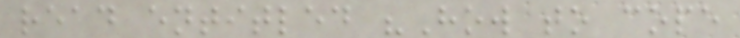read entitled "How to cope
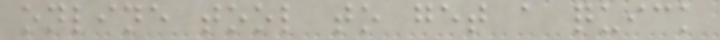online tool to get a quick
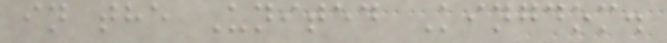in the United Kingdom.
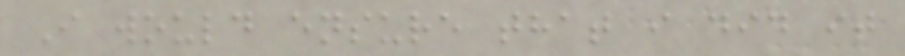I would ensure that i did it
